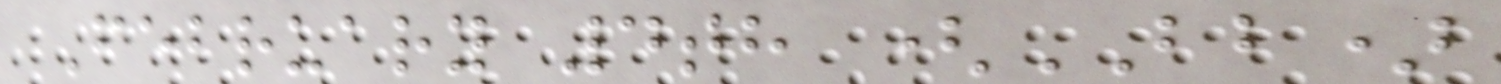February 4th (BB)
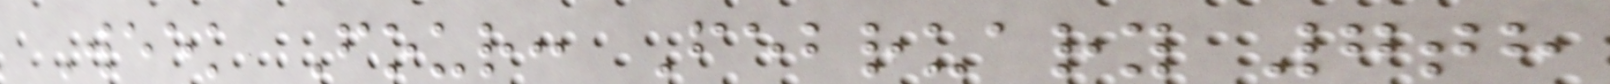Week Four: February 7th
